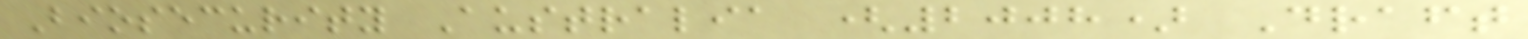Biosecurity Australia (2008) Draft
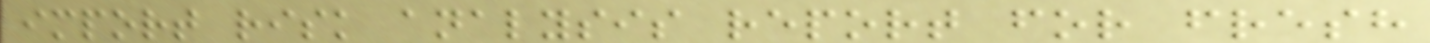import risk analysis report for fresh
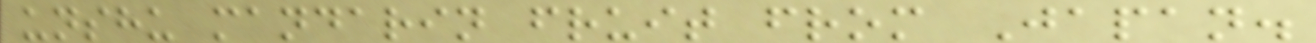unshu mandarin fruit from Japan.
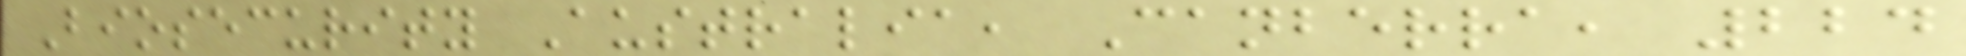Biosecurity Australia, Canberra, 224
